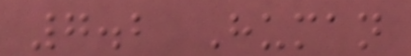7.2 Human
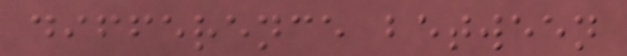difference between
